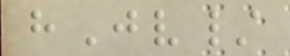hJv/
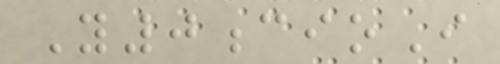Y0cioI
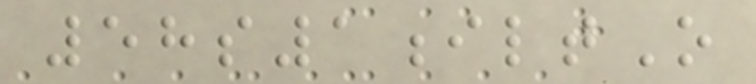58s1iltO
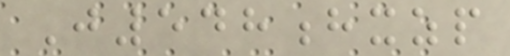J548hxzp
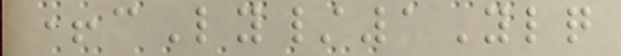+cLy/1Ylq
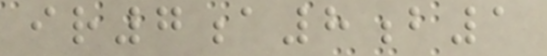ir7a8b1
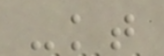-kt
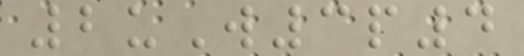2uW3p4
